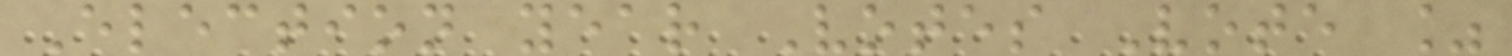Election year Votes Vote %
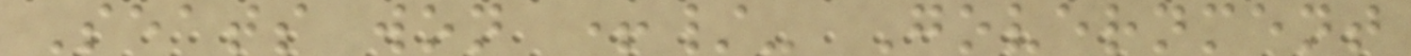Seats won +/- Government
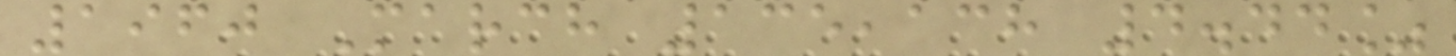1960 March 135,138 4.44%
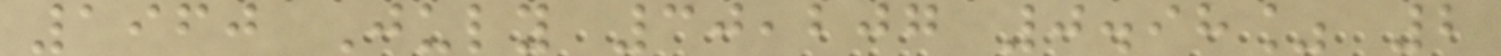1960 July 30,207 0.98% 2
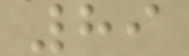89
